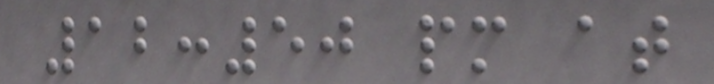12:50 pm at
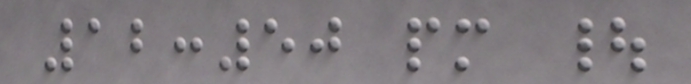12:50 pm |
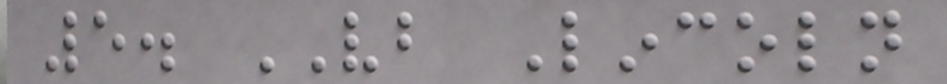5. VB Lincoln
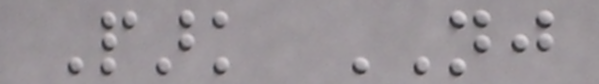Park NJ
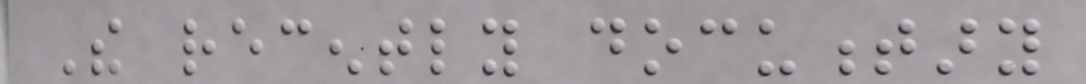The recently documentary
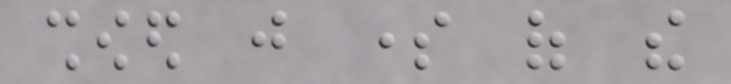showed just some of the
